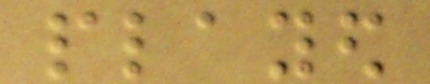played
